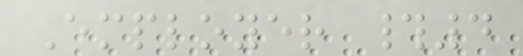Employer #4
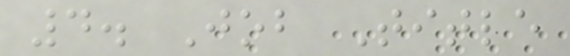4. Job Title
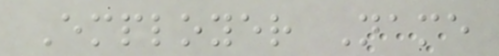Employer Name
